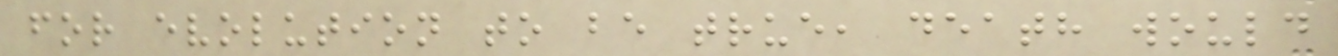for evolution to be true, death would
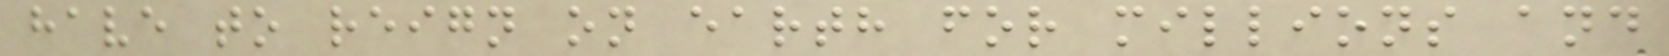have to reign on earth for millions and
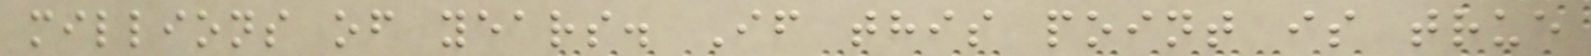millions of years. If this point is true
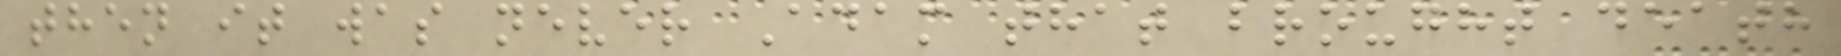then it was never Adam that brought death
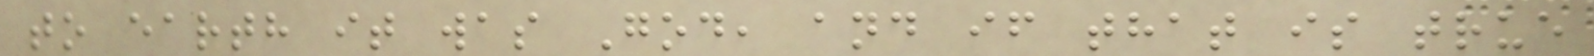to earth it was God, and if that is true
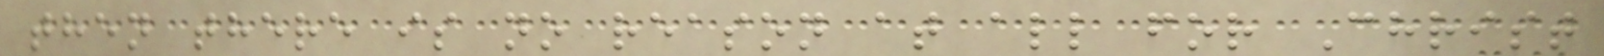then there is no reason at all for Christ
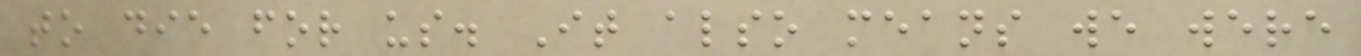to die for us. It also means we were
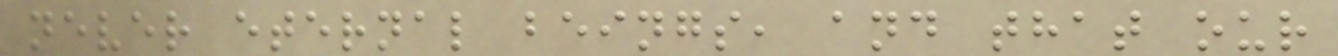never eternal beings, and that our
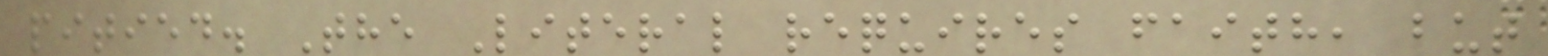pitied. The Literal requires faith, but
